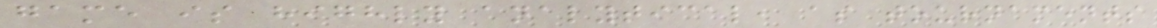game is highly analytical, as tournaments
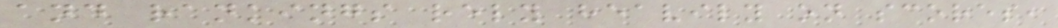and rankings rely heavily on scores,
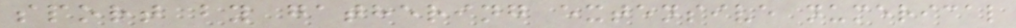sport by gathering extensive numerical
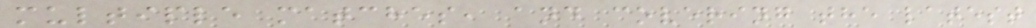multiple matches, and covering the latest
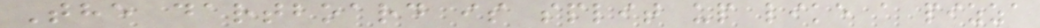The dartboard is split up like a pizza
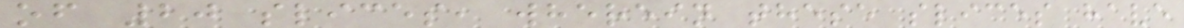of 20 slices, wherein these slices have
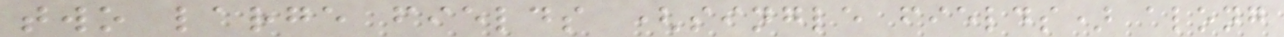two large fields (single fields) along
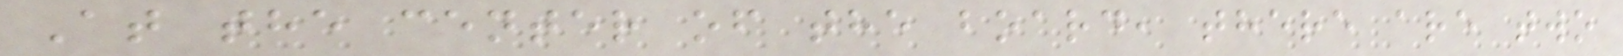At the center of the board, there are two
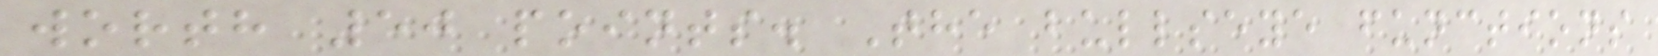worth 50 points. The bullseye functions
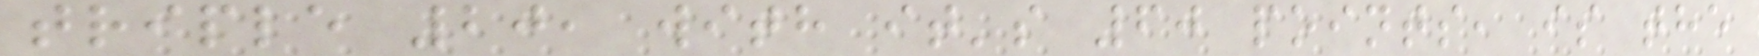triple 20, with it's 60 points, is the
